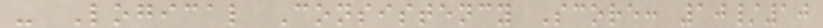- Logical Consistency Score: 10/10
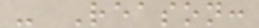- Reason:
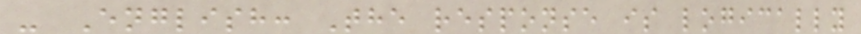- English: The response is logically
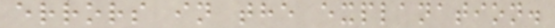errors in the explanation.
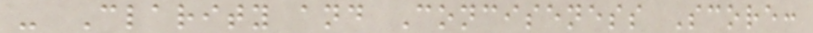- Clarity and Conciseness Score:
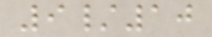9/10
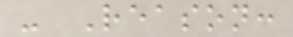- Reason:
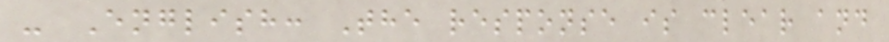- English: The response is clear and
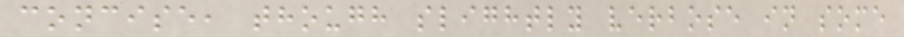concise, though slightly verbose in some
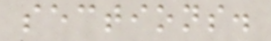sections.
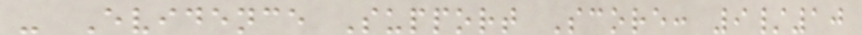- Evidence Support Score: 9/10
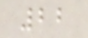22
